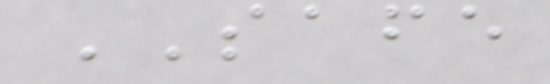SAFE
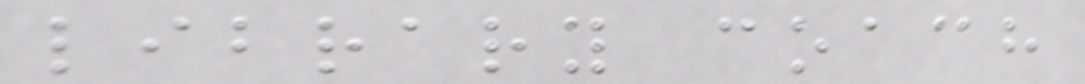library coach
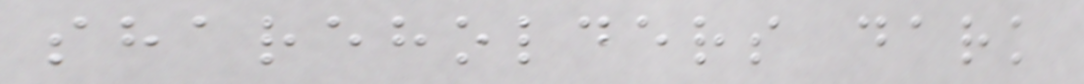shareholders dark
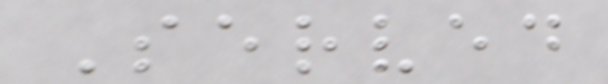Served
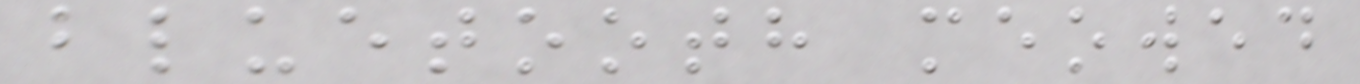bluetooth meowed
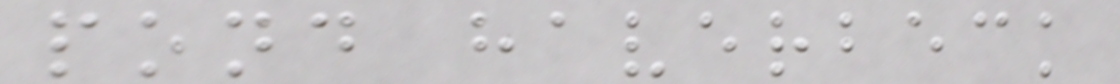pond haverbeck
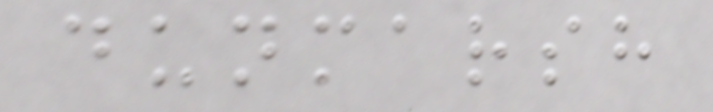dunmarsh
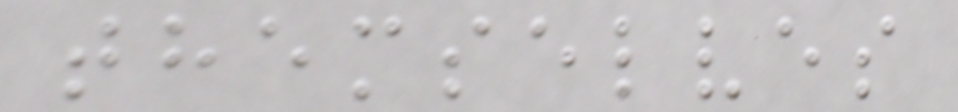themselves
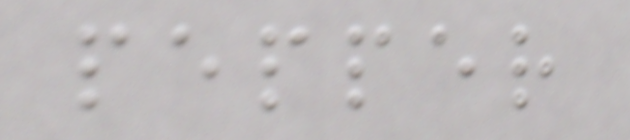pepper
